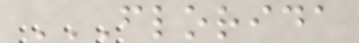FLORIDA
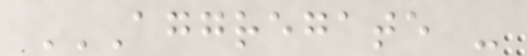AGGREGATE -
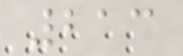213
